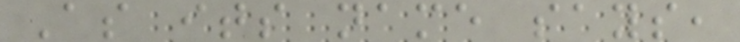As its name says,
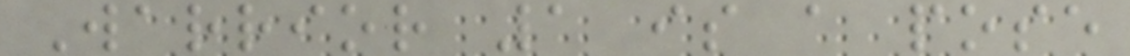Warrior 1 is a pose
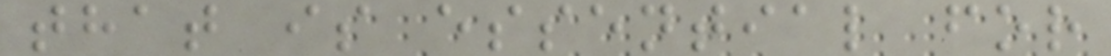that is essential for
